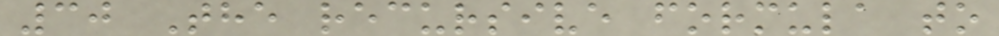30 The recursive formula to
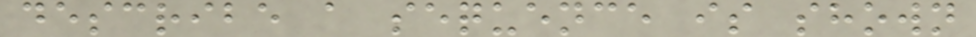describe a sequence is shown
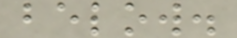below.
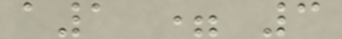a1 = 3
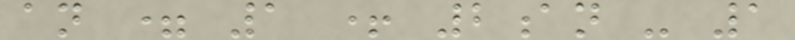an = 1 + 2an - 1
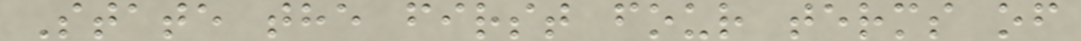State the first four terms of
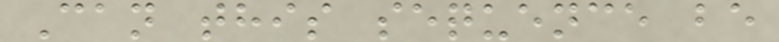Can this sequence be
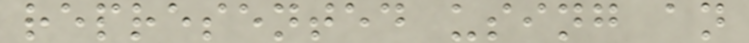represented using an
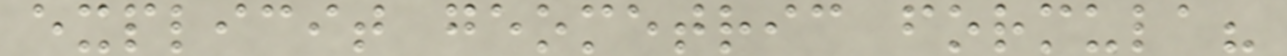explicit geometric formula?
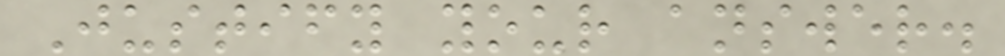Justify your answer.
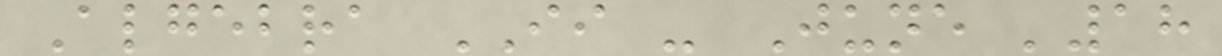Algebra II - June '18
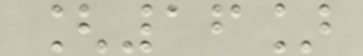[16]
